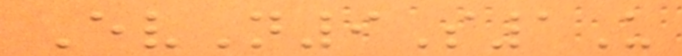EvN9S1U
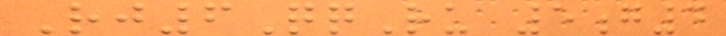Rj6QqRu 5g4
